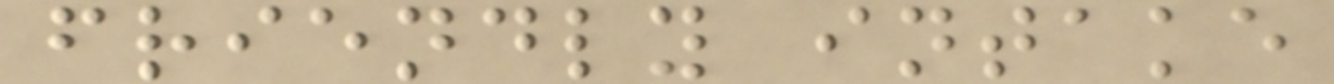friendly intake
